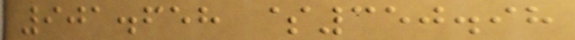901.658 $350.98
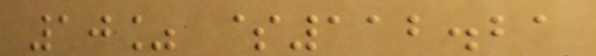10% $112.21
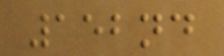152nd
